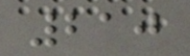210
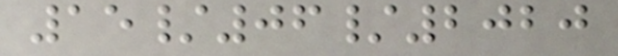15/06/2020
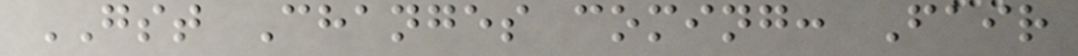GST Changes coming: Fair
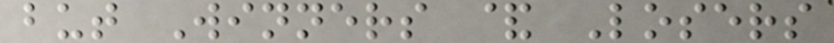but Winners & Losers
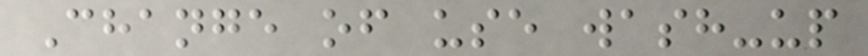Change of use wash-up
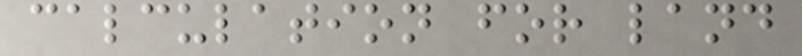calculation for land
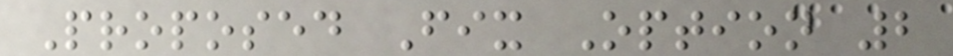Proposed Fix Option 2
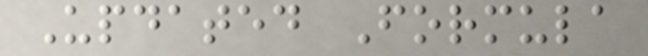Updated Formula
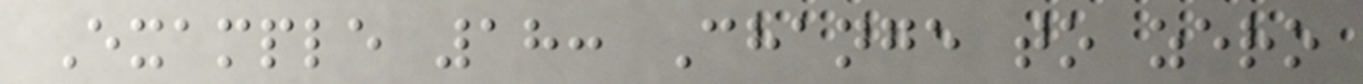Example 18: Change to zero
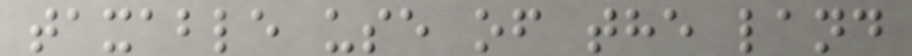taxable use of the land
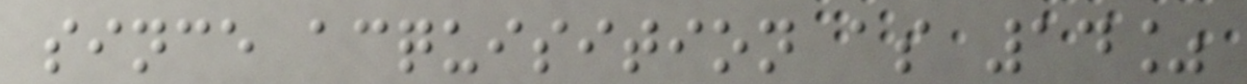since acquisition as 14%
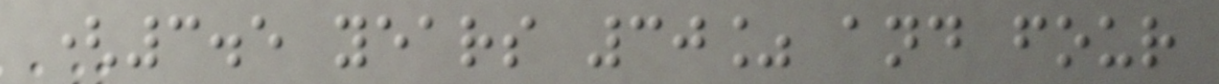(3.5 years 30% and four
